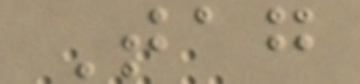Tag
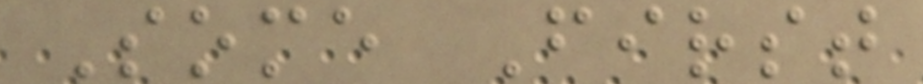Some First
